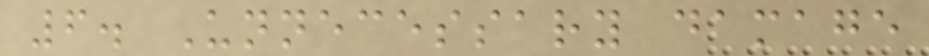6. Unnecessary damage
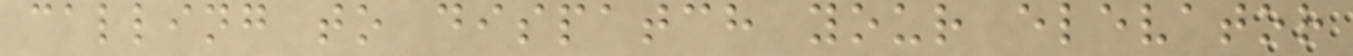calling to dispatch your elevator
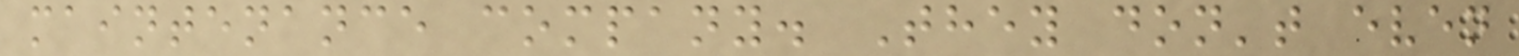maintenance company. They don't even
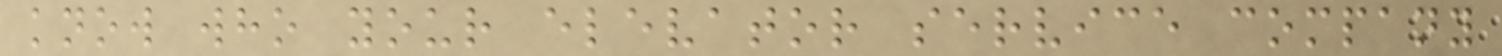know who your elevator service company
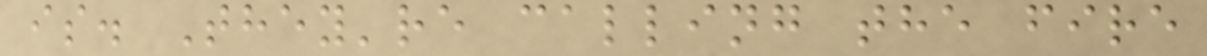is. They're calling the fire
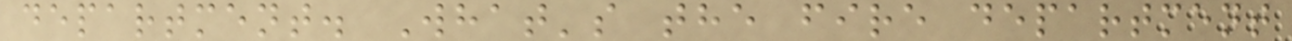department. What's the fire department
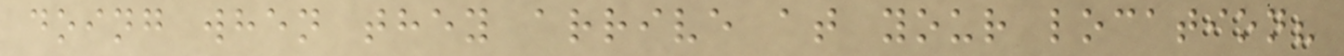doing when they arrive at your location?
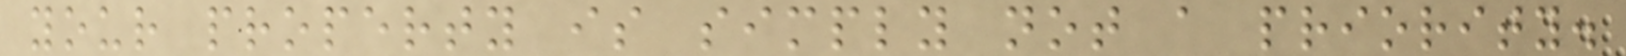your property is simply not a priority.
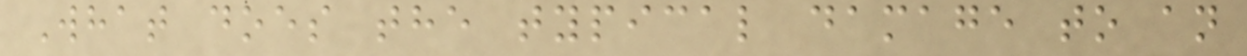What does the typical damage to an
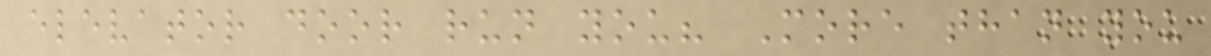elevator door run you? More than you
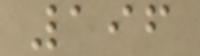196
